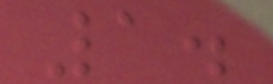1.
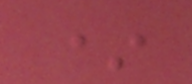*
